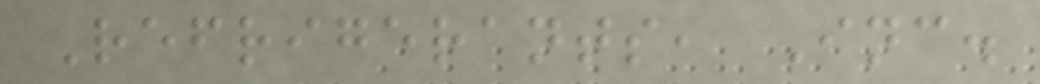Refrigerants, Inc.
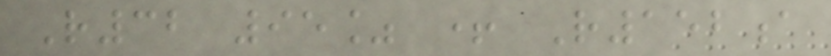R32 95% + R152a
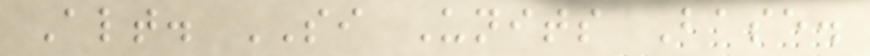Alt. SI Units Base.
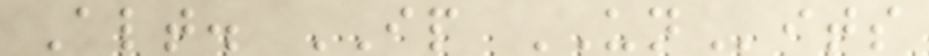Alt. IP UNits
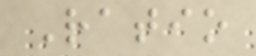Ratio
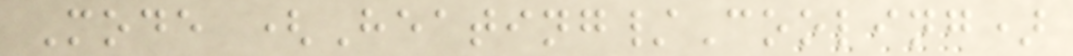Mode (Heating/Cooling)
